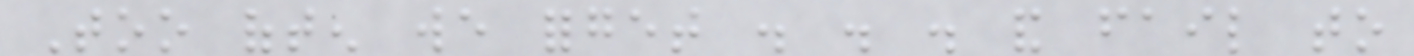Too often we forget . . . and fail to
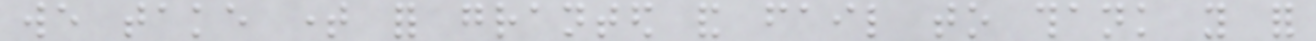we take time for granted and fail to thank you for
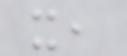it,
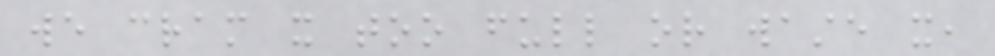we cram it too full or waste it,
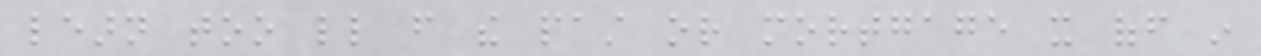learn too little from the past or mortgage it off in
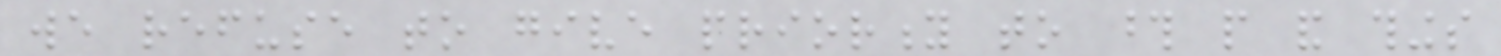we refuse to give priority to those people and things
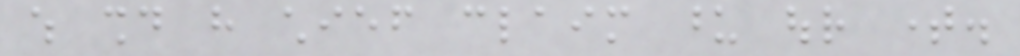which should have chief claim upon our time.
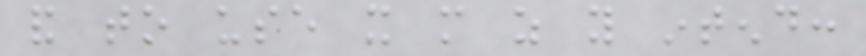and to use it more as you intend:
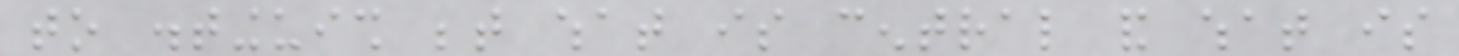to distinguish between what is central and what is
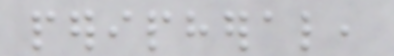peripheral,
